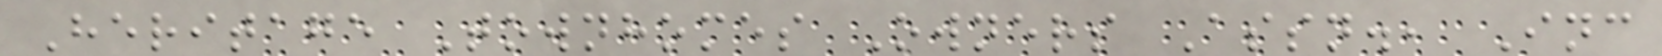Heritage Townhomes Owners Assn., Inc
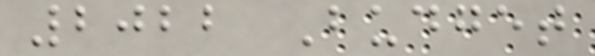2022 Budget
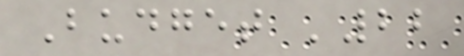Budget '22
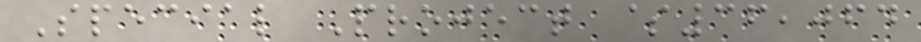Special Project $36,064
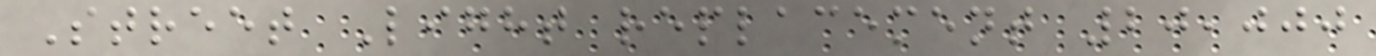Street Light replacement 20,000
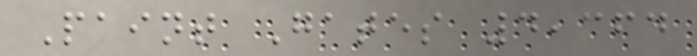Paint Gates 4,364
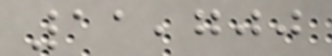11,700
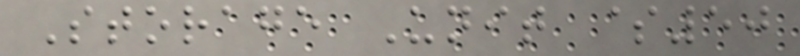Storage Unit $50
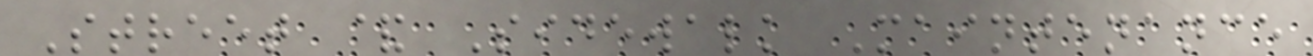Street & Sidewalk Maintenance
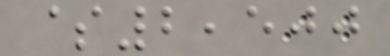$2,500
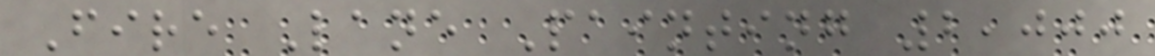Fire Lane Painting 2,000
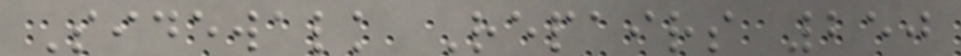Sidewalk Repairs 250
